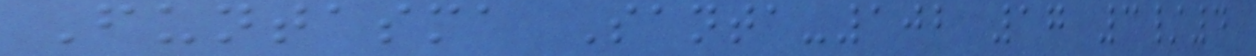Funtasma Santa-102 17 3/4
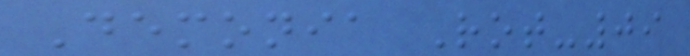Demonia Rot-09
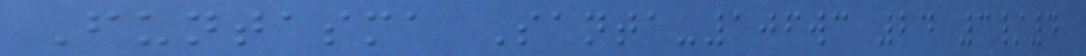Funtasma Santa-106wc 24 3/4
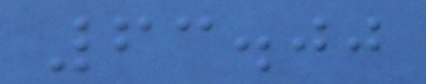63.00
